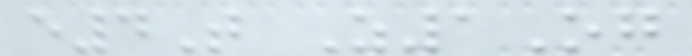e4T Z1Og
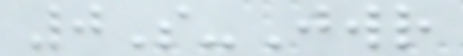0S-Jwr
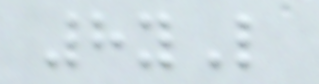8yL
